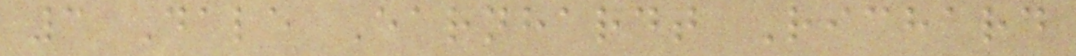3 Dale Earnhardt Richard
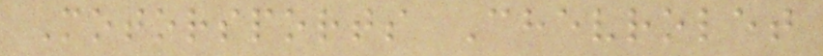Motorsports Chevrolet
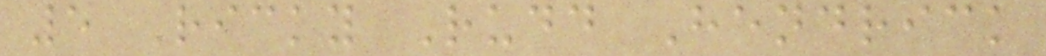5 Ricky Rudd Hendrick
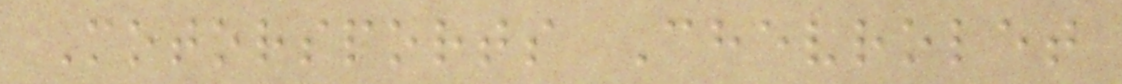Motorsports Chevrolet
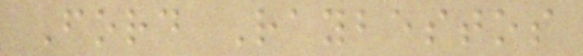Ford Raybestos
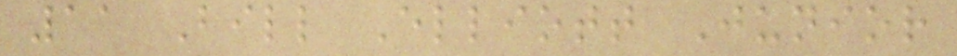11 Bill Elliott Junior
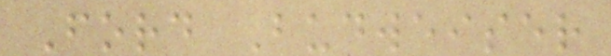Ford Budweiser
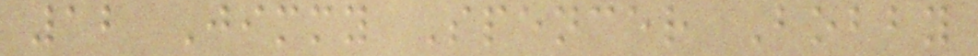12 Jimmy Spencer Bobby
